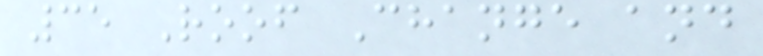35 Roof Change and
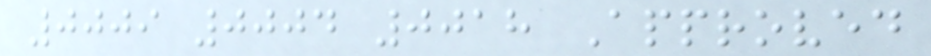0009 0004 0018 Approved
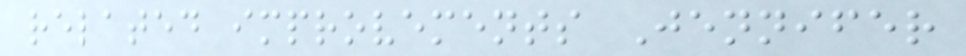related improvements Jennifer
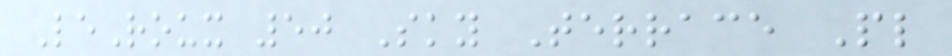LeRoux 50 Sky Terrace Pl
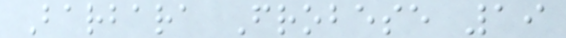Barbara Frobese 19
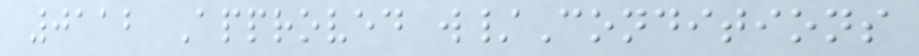0112 Approved w/Conditions
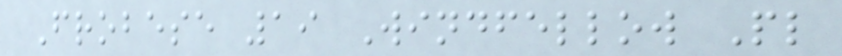Frobese 19 Windfellow Pl
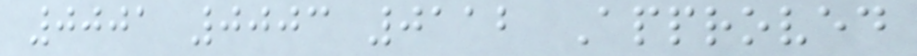0001 0003 0112 Approved
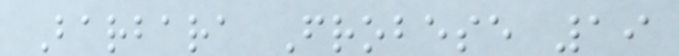Barbara Frobese 19
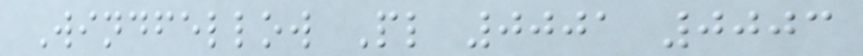Windfellow Pl 0001 0003
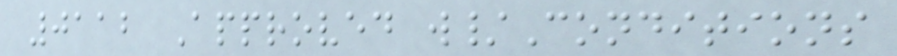0112 Approved w/Conditions
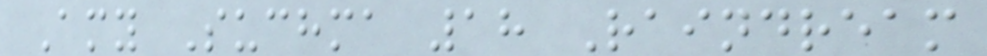Amy Suchma 18 Raindream
